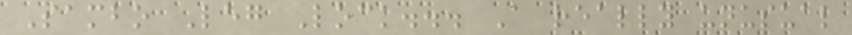Sambo Leg Lock... A really unusual
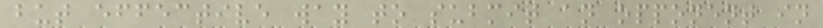but effective way to submit an opponent in
